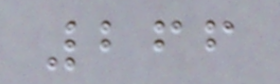266
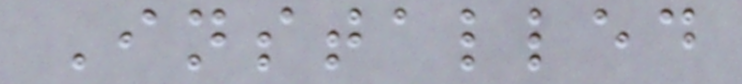Installed
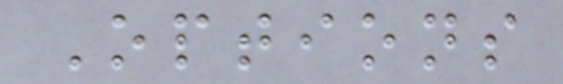Options
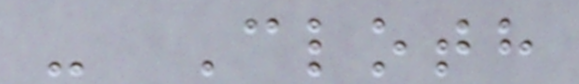- Cloth
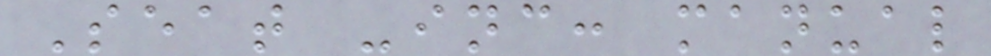Seat -inc: manual
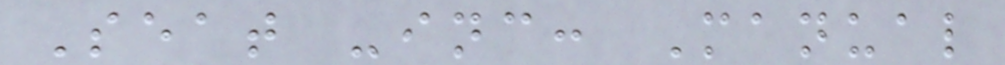Seat -inc: Manual
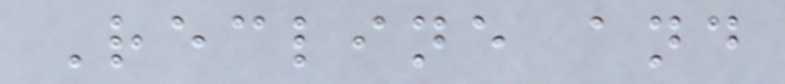Recline and
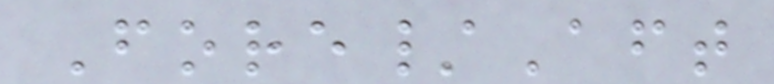Fore/Aft
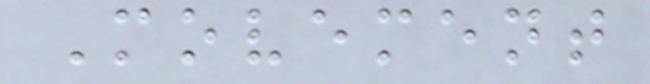Movement
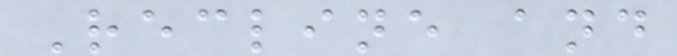Recline and
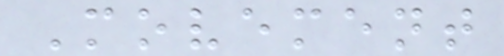Movement
